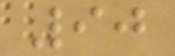90
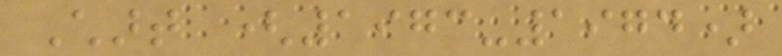Chart (1973-1974)
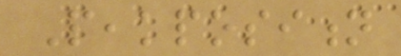Peakposition
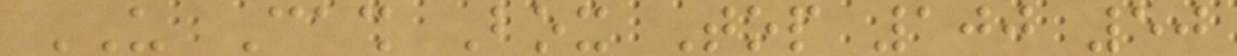US Cash Box Top 100 50
